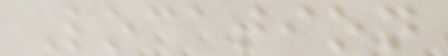Location
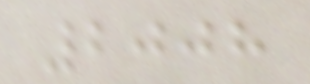2008
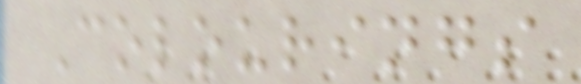Colourings
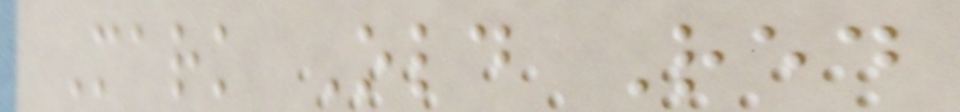Mark Old Red
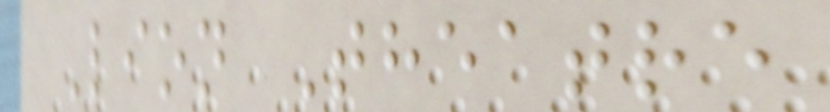Lion Theatre
